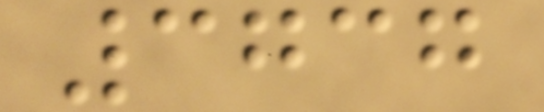3737
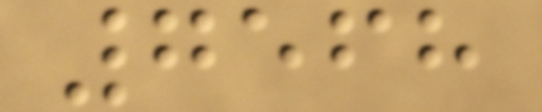7568
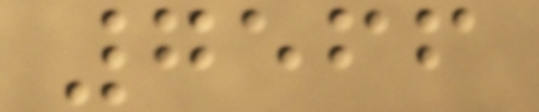7566
